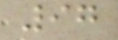97
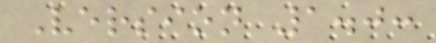Version 1.0:
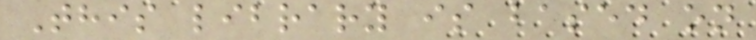This library is based on
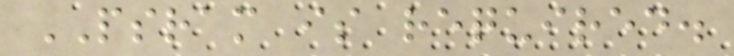PSRAM is required.
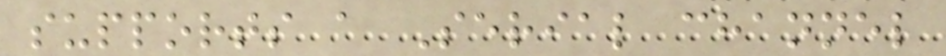supports a Serial channel
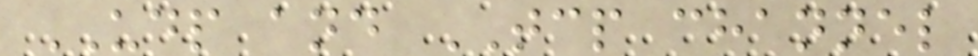UDP and TCP channel
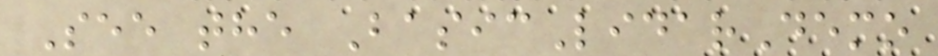See the BasicLidarDemo
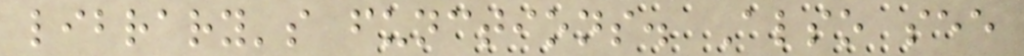library's functions. Also see
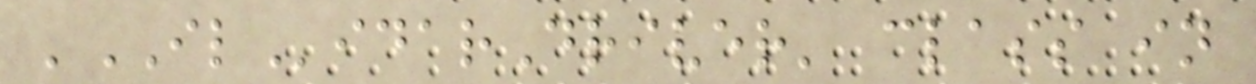'ILidarDriver' class in
